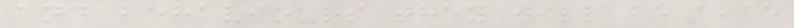and behaviours they will be able
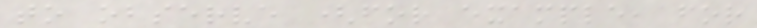to observe (for example, for
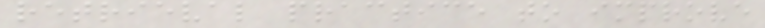retrieval practice to improve
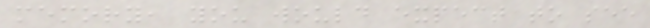memory, you would expect to see
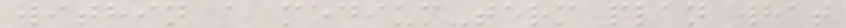within a medium-term plan what
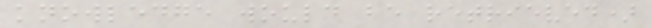knowledge would be retrieved)
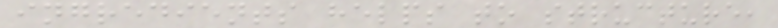ingredients helps to structure,
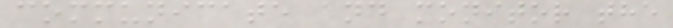communicate and monitor the
